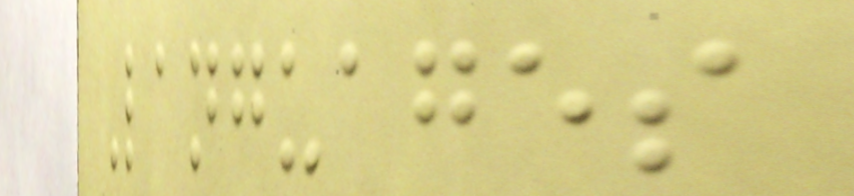Languages
